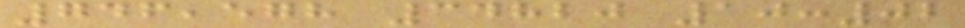746,578 34820 10:02
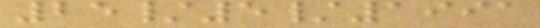25/5/1991
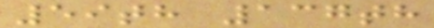59th 137th
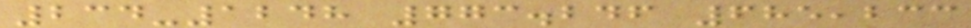234-1248 773.246 685,233
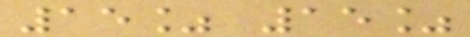15% 15%
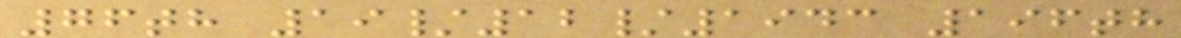76th 19/12/1943 196th
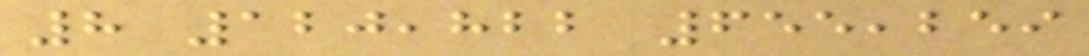8 120,822 655,259
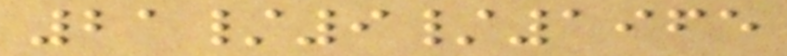21/9/1965
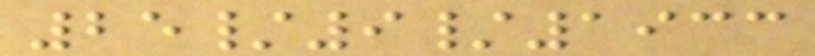25/9/1933
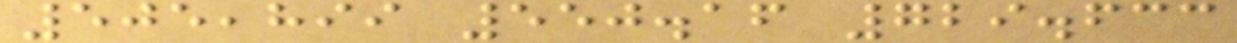505,899 550.16 729.633
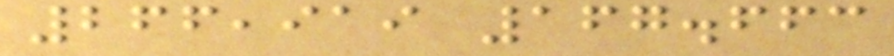266,919 167.663
